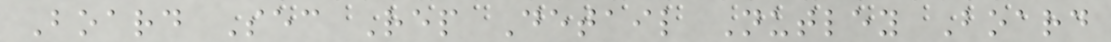Board Sec Rep Detail Nutley Board
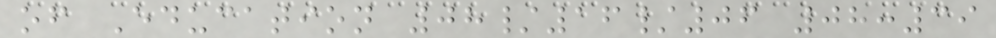of Education 08/16/06 08:39
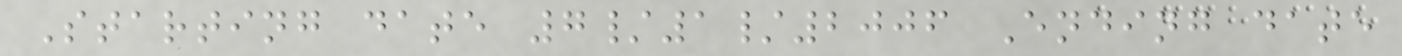Starting date 7/1/2006 Ending date
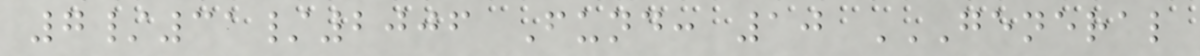7/31/2006 Fund: 10 GENERAL
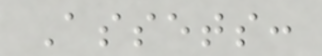Assets:
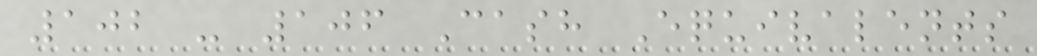102 - 106 Cash Equivalents
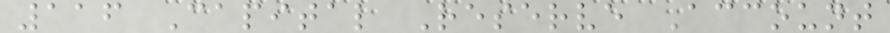116 Capital Reserve Account
